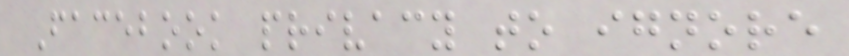Facebook privacy to ignore
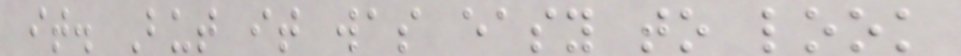it. But it was easy to look
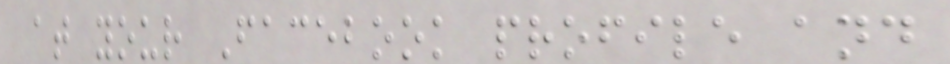at your Facebook profile and
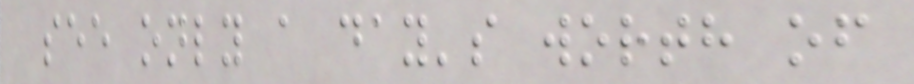see only a day's worth of
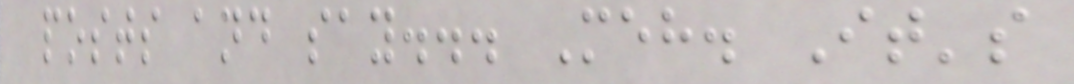posts and say... Meh. It's
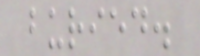buried.
